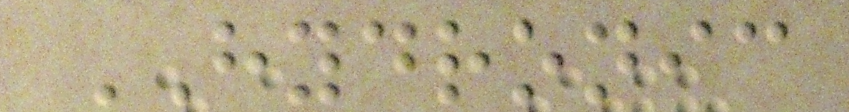HYDRONIC
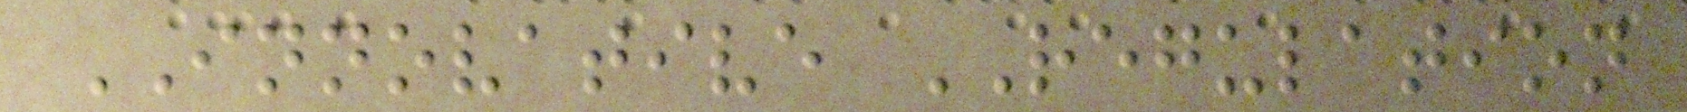INNOVATIVE REGULATION
